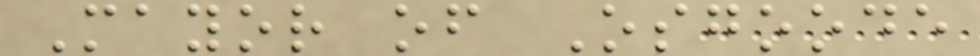Mayor of Osgoode
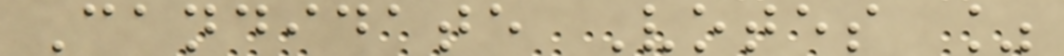Candidate Votes %
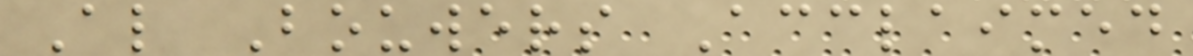Al Bouwers Acclaimed
